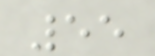55
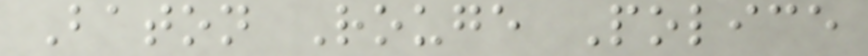Baton Rouge Police
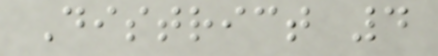District 4
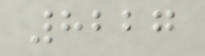8227
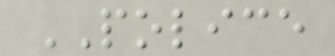POLICE
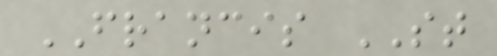FRANCIS ST
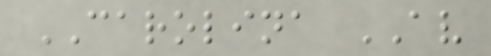CAROLINA AV
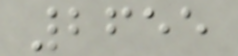2655
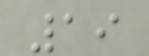19
